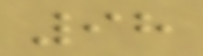98
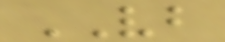VB
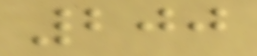200
